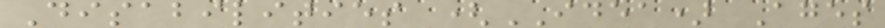Disabilities (IDEA) Ages
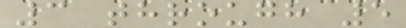3 through 5
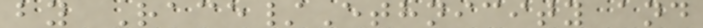by Race/Ethnicity and
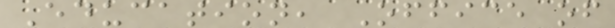Education, Office of
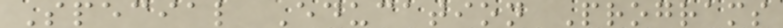Special Education Programs
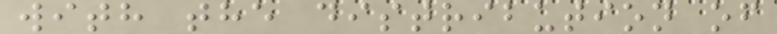with the distribution of
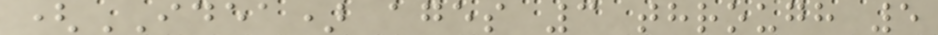(IDEA) ages 3 through 5
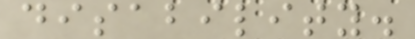disability.
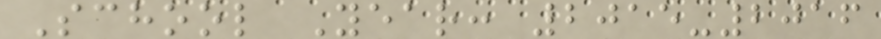School Year: 2015-2016
